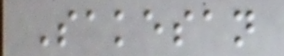Sakesan
